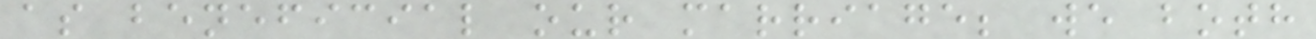as beneficial our marriage; we both
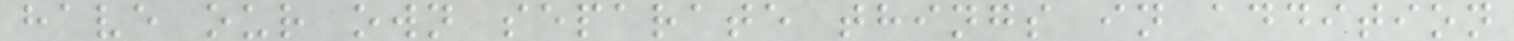have our own separate things in addition
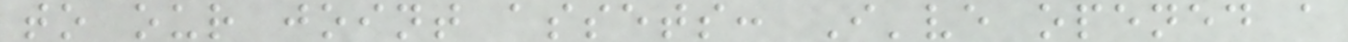to our joint assets: I've opened a
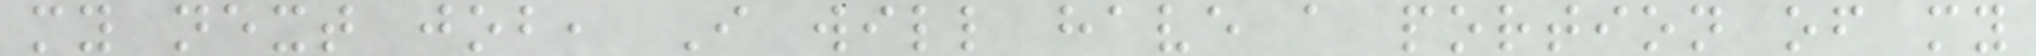my next job, I will have a portion of my
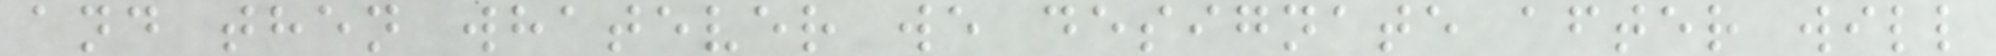and then whatever we designate after will
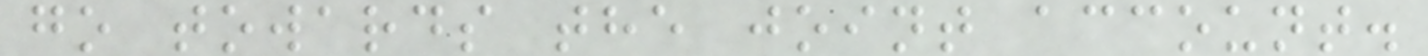go towards the joint account.
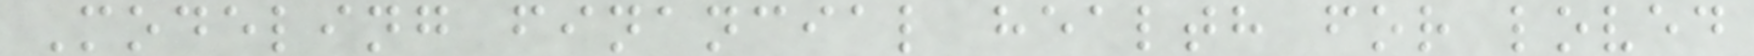Modeling financial health for loved
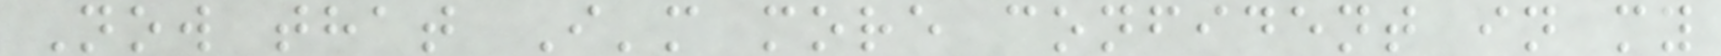Now that I'm more confident in my
